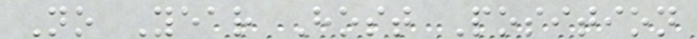No Year Host Position
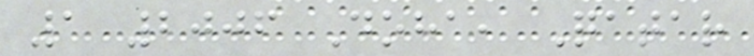1 2006 Doha, Qatar
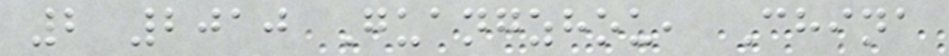2 2010 Guangzhou, China
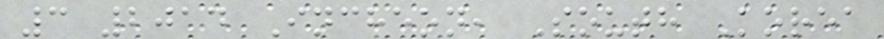3 2014 Incheon, South Korea
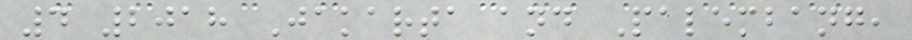4 2018 Jakarta and Palembang,
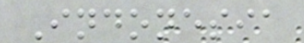Indonesia
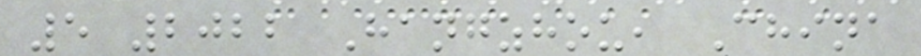5 2022 Hangzhou, China
